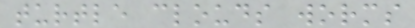turtle clouds worms
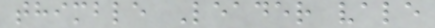thimble Leader vale
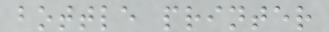bottle printer
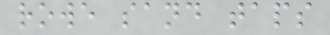rowe sand taps
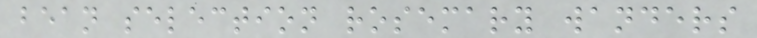bean selection rosemary wanders
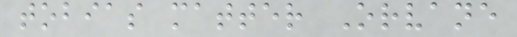tobias matter Orvane
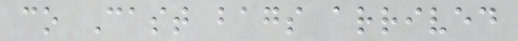co Cast bags arrived
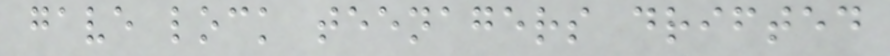gave lock teenagers drifted
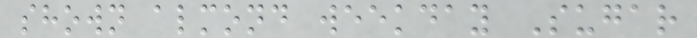shown almond weekday Sugar
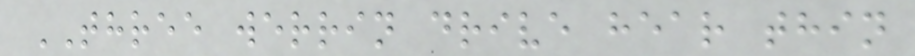THREE werrin drive hear thin
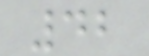42
